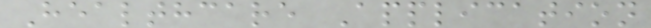Healthcare Application
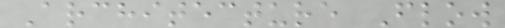Architecture Flow
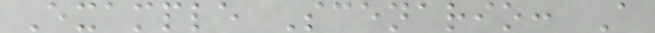Example Scenario: A
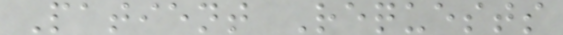Patient Requests
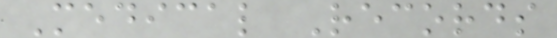Medical Records
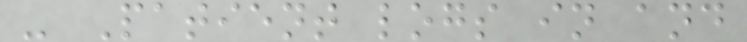- Patient logs in and
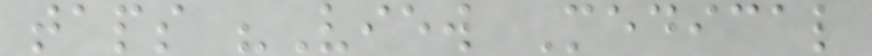taps "View Medical
